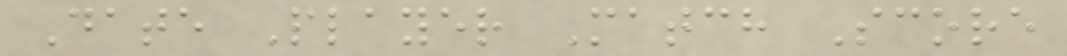Date Player Match Score
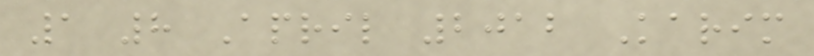1 8 April 2012 Karim
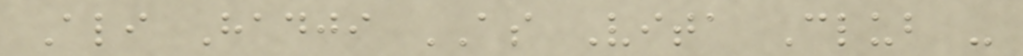Ali Hadji AS Vita Club -
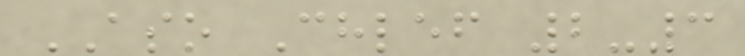ASO Chlef 2-3
